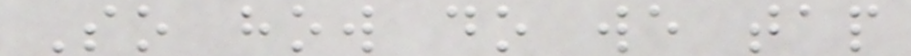So how do we tap
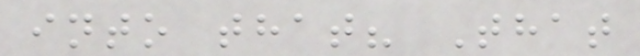into that? That
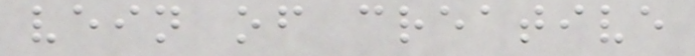vein of creative
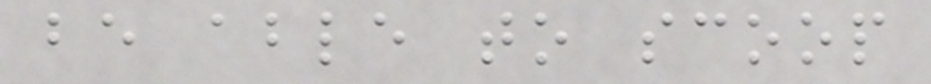be able to scoop
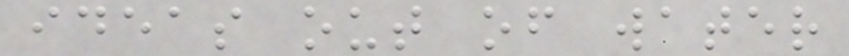ideas out of water
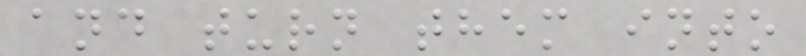and turn them into
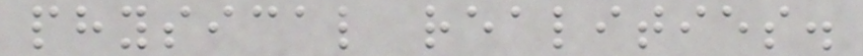physical realities.
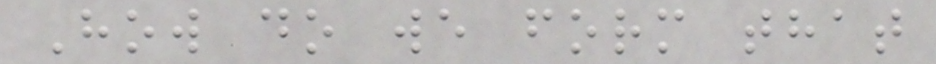How do we form that
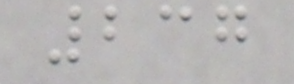237
